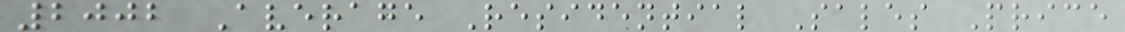2002 Average Residential Sales Price
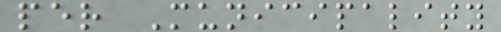per Municipality
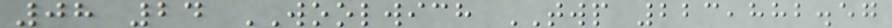08 24 WOOLWICH TWP 223,882.57
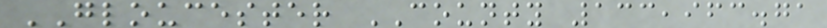GLOUCESTER COUNTY 133,963.71
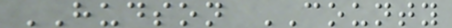HUDSON COUNTY
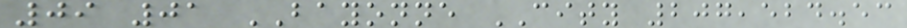09 01 BAYONNE CITY 207,524.53
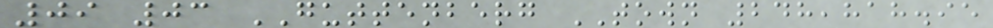09 03 GUTTENBERG TOWN 248,818.95
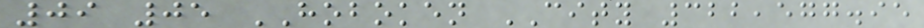09 05 HOBOKEN CITY 322,577.95
